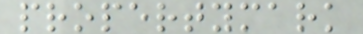propertymark
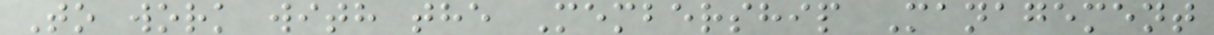To work with the Membership Management
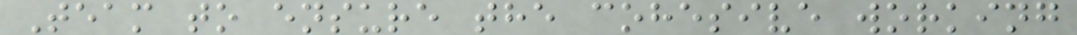Team to ensure the cohesive working
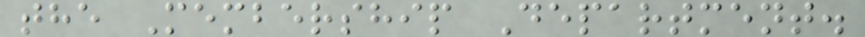the Membership Department.
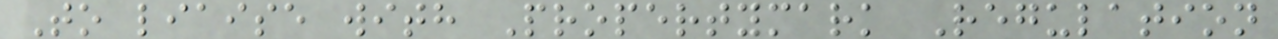To liaise with Propertymark Regulation
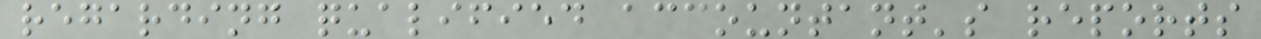regarding qualified accountant's reports
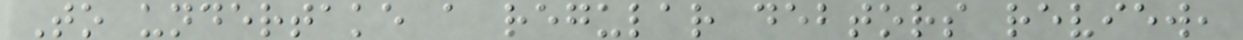To undertake a regular debtors review,
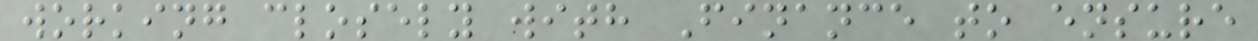working closely with Finance to ensure
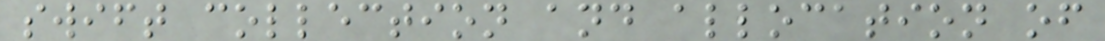swift collection and allocation of
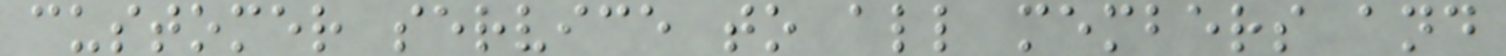customer service to all members and
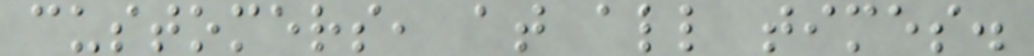customers, at all times.
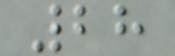28
